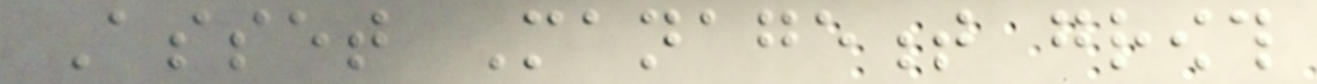Asset Management growth
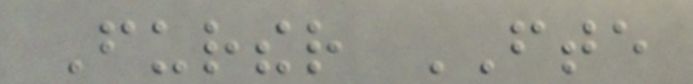Further FTE
